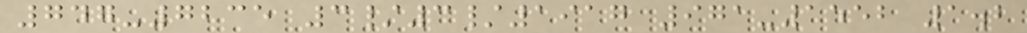747-7235 3/3/1917 971-1552 1.2
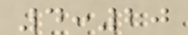4:20
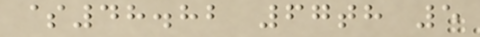$48.82 67th 5
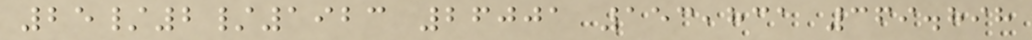25/2/1923 26001 153,831 369.898
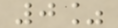0%
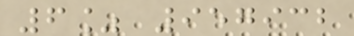6% 957932
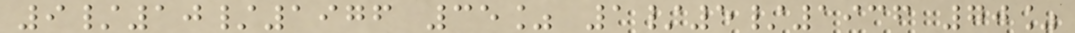9/10/1976 35% 1/5/1936 70%
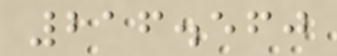216.560
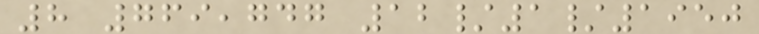8 769,747 12/1/1950
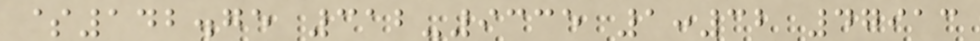$142.75 312-9335 1:32 47913
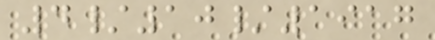4/10/1917
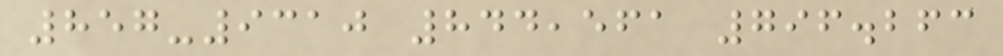857-9310 844,561 796.263
